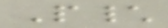P\
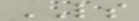LS
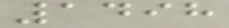1498
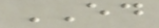ED
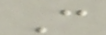C
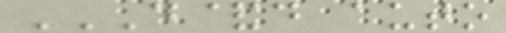D&D AUTO
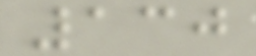130
